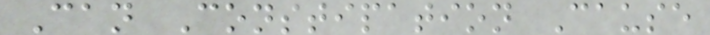Can Constipation Cause
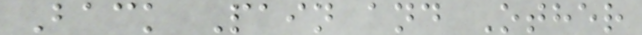Back Pain and Other
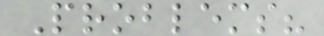Problems?
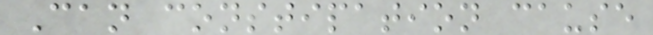Can constipation cause
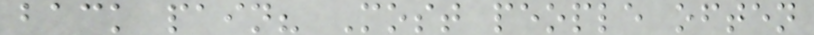back pain? Most people often
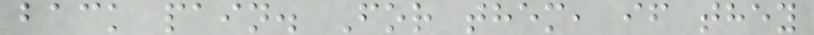back pain. For them, if they
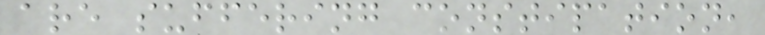are suffering constipation,
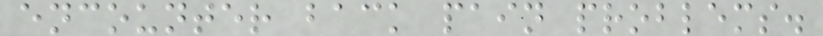encounter back pain problems.
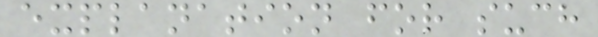explanation for such
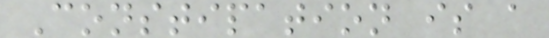Constipation is a
